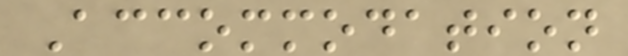Accommodation
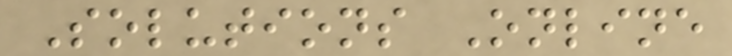Solutions Online
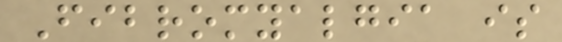Fibromyalgia is
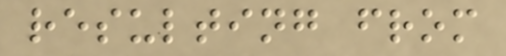resulting from
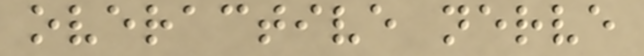overactive nerve
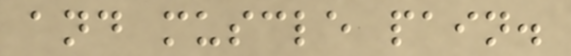and muscle pain.
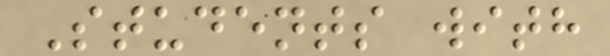Students with
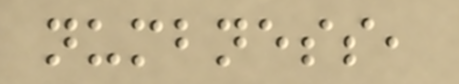numbness,
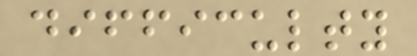difficulty
